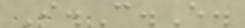I.C.E.
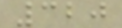320
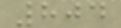804
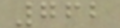762
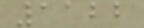1122
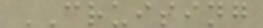CRUISING
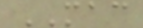MAC
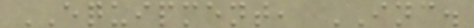EQUIPMENT, INC.
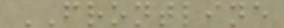FRONTLINE
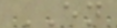EN
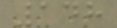148
